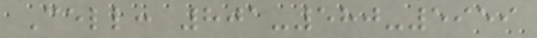Cell: 801-580-5959
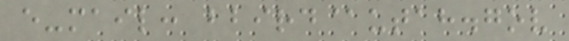e-mail: bbird@utah.gov
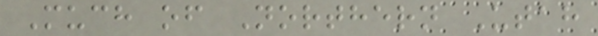Much of Northern Utah
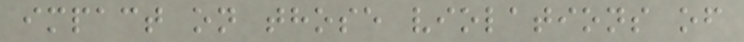impact on those violations of
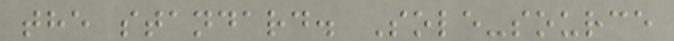the standard. Sole-source
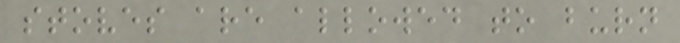stoves are allowed to burn
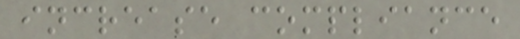increase compliance
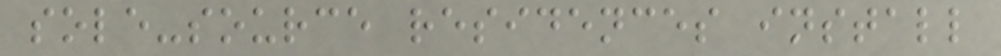sole-source residences install
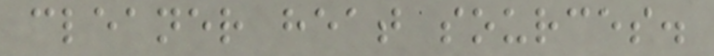cleaner heat sources.
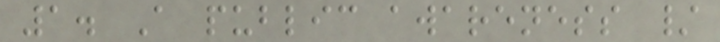1. A public awareness /
